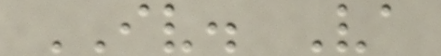IV. Va
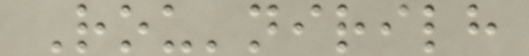Rou'nirilh
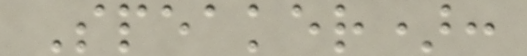Speaker):
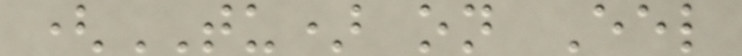(TU) on Eel
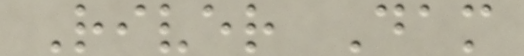River Dam
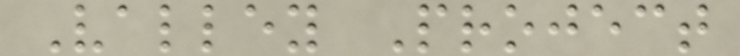Valley Project
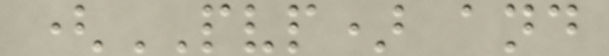(PVP) and
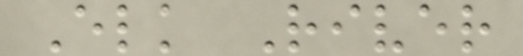Elk River
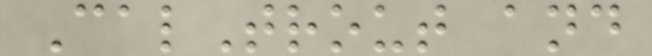CalTrout and
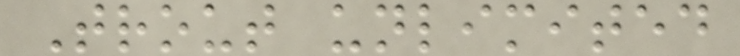Trout unlimited
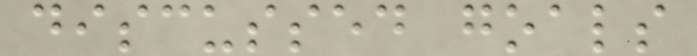discussed goals
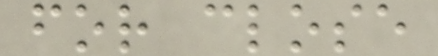for close
